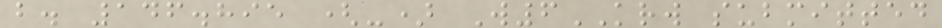b. 146.895 (-) W6KRW submitted
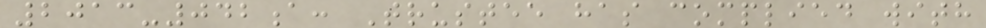2013-042a: Trustee has complied with
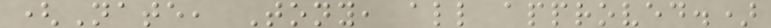(Nate, Tony, all approved.)
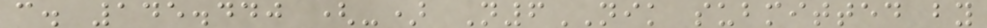c. 145.440 (-) N6NIK submitted by
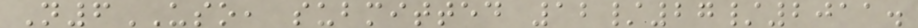N6USO, submitted 12/27/2011.
